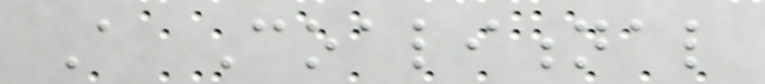A Coalitional
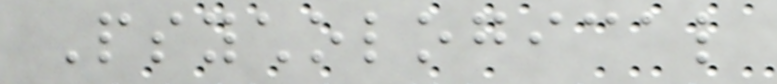Psychological
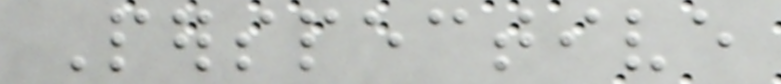Perspective
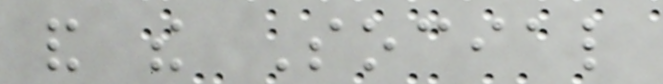and the Social
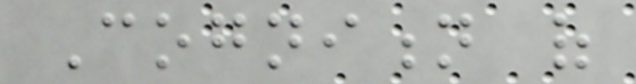Cognition of
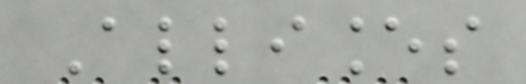Alliances
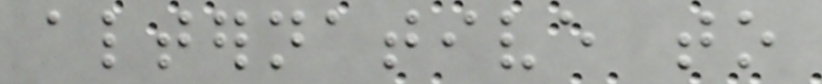alternative to
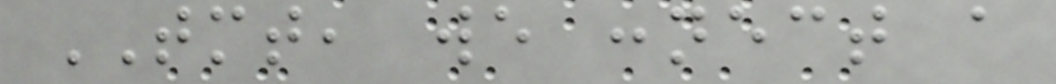TMT, we connect a
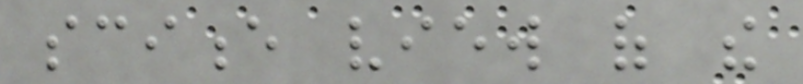science view of the
